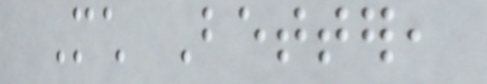Much Better,
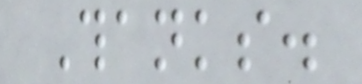Thanks.
